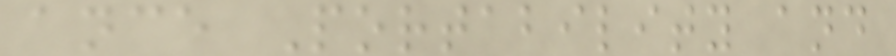ance Portability and
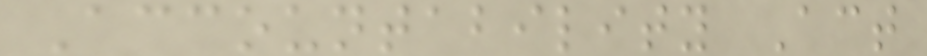Accountability Act
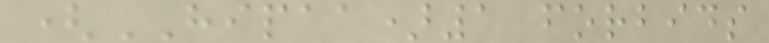(HIPAA)1 forbids
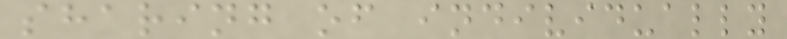sharing of individually
